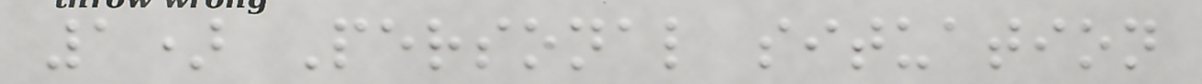1) Personal situation
